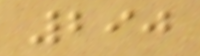290
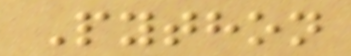Python
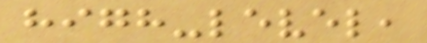high-level,
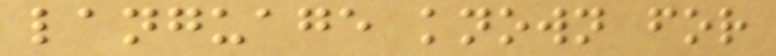language known for
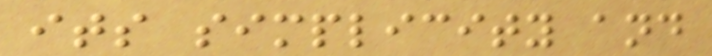its simplicity and
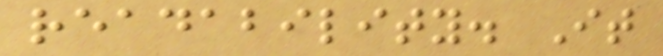readability. It
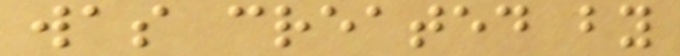was created by
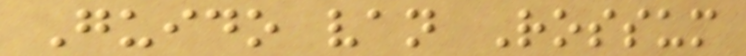Guido van Rossum
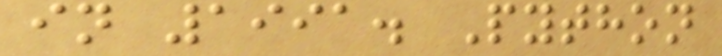in 1991. Python
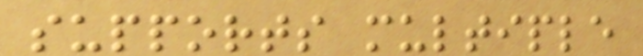supports multiple
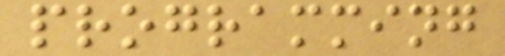programming
